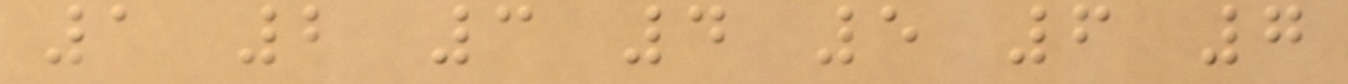1 2 3 4 5 6 7
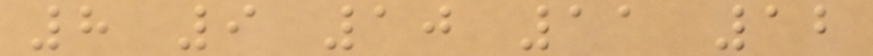8 9 10 11 12
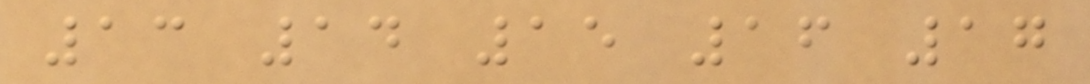13 14 15 16 17
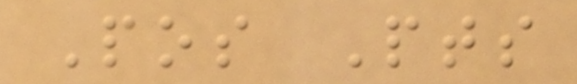Pos Pts
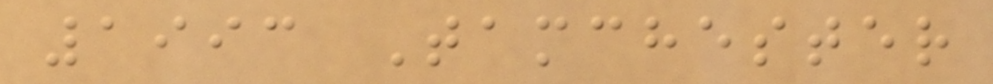1993 Tamchester
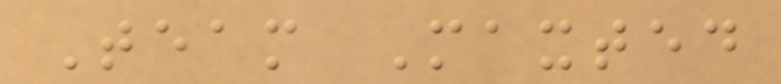Team Maxted
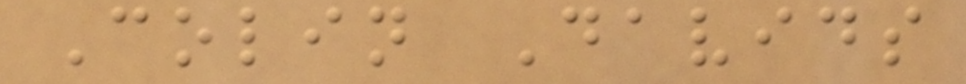Colin Davids
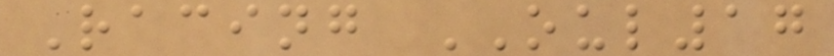Racing OUL17
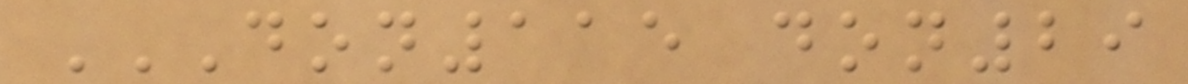DON115 DON29
